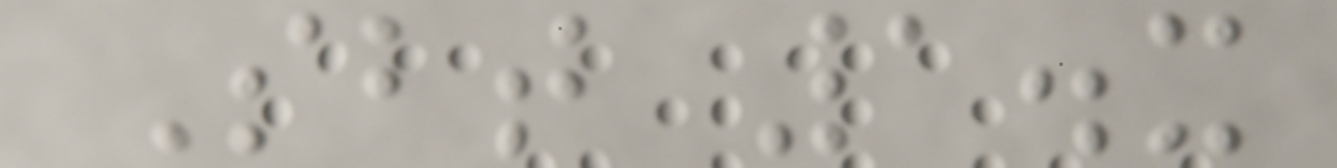Sbt 1.x
